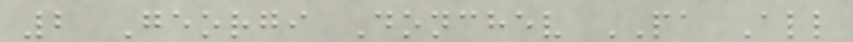2 Georgi Donchev PA All
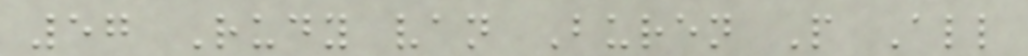57 Rudy van Buren P All
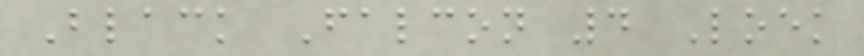Black Falcon 4 Loek
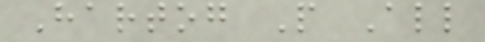Hartog P All
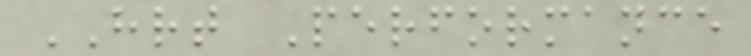HRT Performance
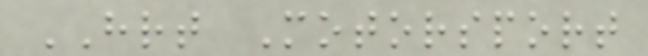HRT Motorsport
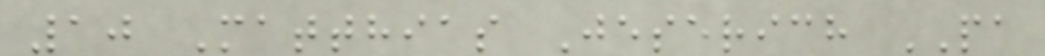10 Matthias Jeserich PA
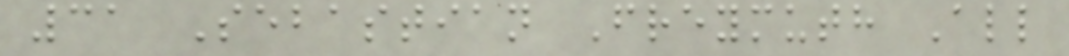31 Sebastian Freymuth All
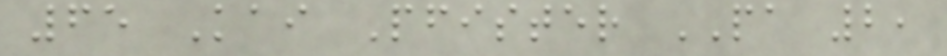65 Kai Pfister PA 2,
